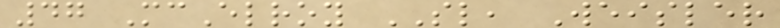47 McElroy SL, Weisler
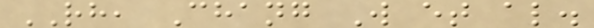RH, Chang W et al.
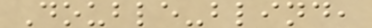Double-blind,
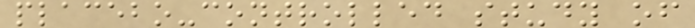placebo-controlled study of
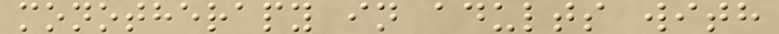monotherapy in adults with
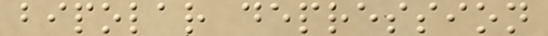bipolar depression
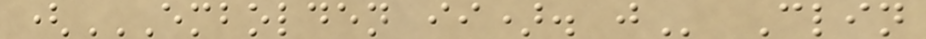(EMBOLDEN II). J Clin
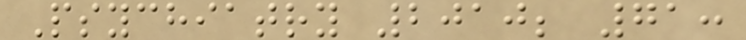Psychiatry 2010; 71:
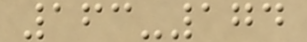163-174
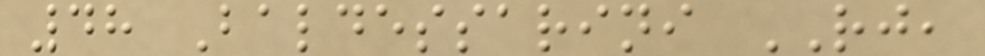48 Baldessarini RJ,
